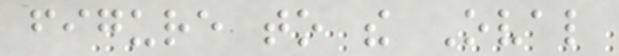figure to the Oval
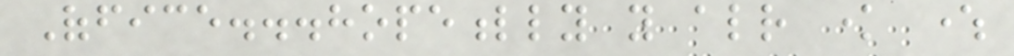Office...hopefully you already know where
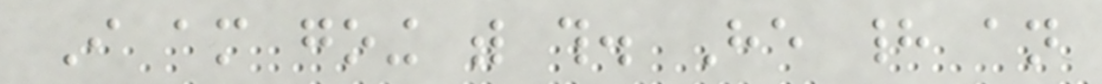I am going with this. He had an
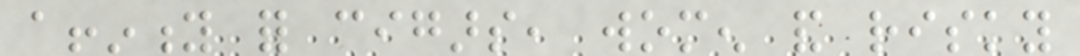affinity for cigars, women and risky
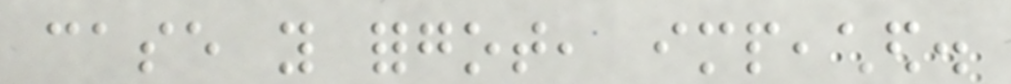case you forgot, impeached.
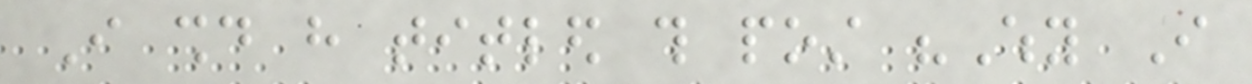I should have titled this post "Why I
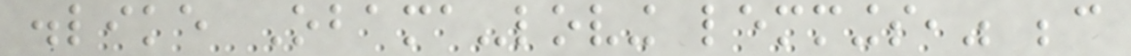dislike Obama-loving lemmings," because
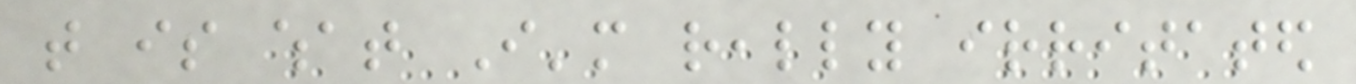that is what I'm really irritated
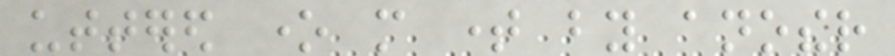uttered one more time by another
